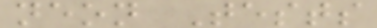neon Tests
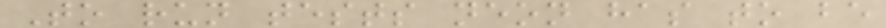To run tests neon has to be
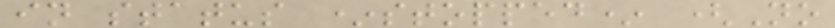in status *stopped* (No
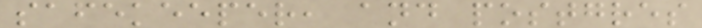safekeeper, and postgres
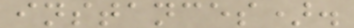instances).
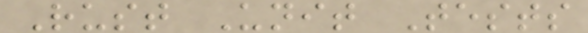Rust Unit Tests
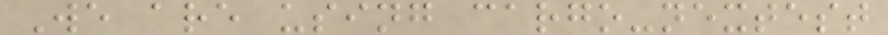We are using cargo-nextest
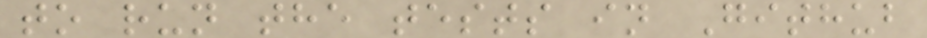to run the tests in Github
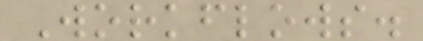Workflows.
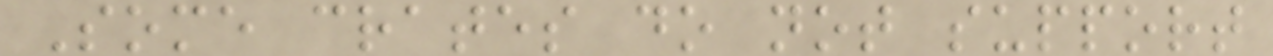Some crates do not support
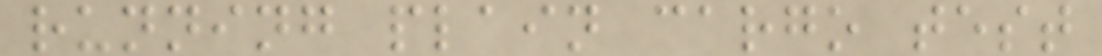running plain cargo test
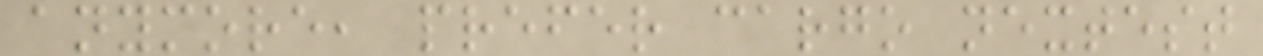anymore, prefer cargo nextest
